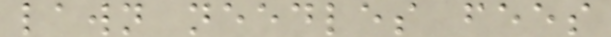lawn needles fees
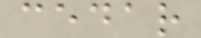cedar
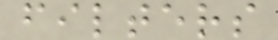filters
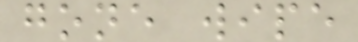gone wipe
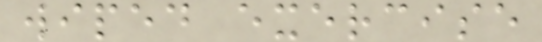wiped exercise
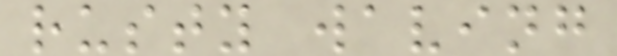rusty waving
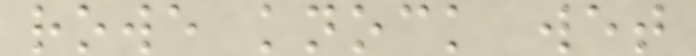rowe knock wet
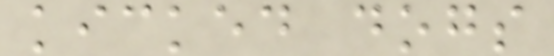kicked dogs
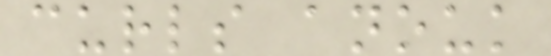curls anouk
